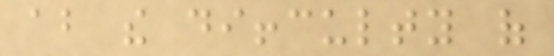about the diffculty of
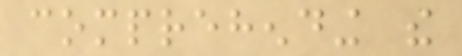comprehending the
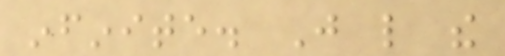infinite. Just like the
